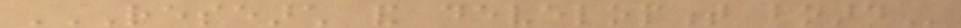RESEARCH AND DEVELOPMENT BOARD
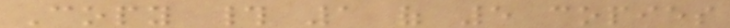Copy # 1 of 5 copies
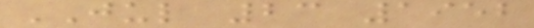JUL 23 1952
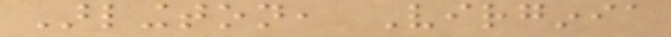Arlington, Virginia
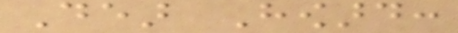Dear Howard:
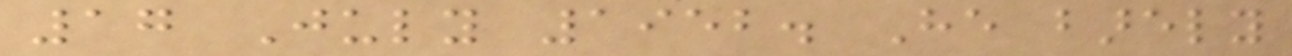17 July 1952. He barely
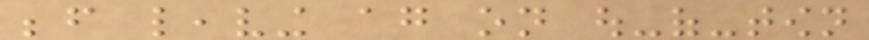before leaving again on out-of-town
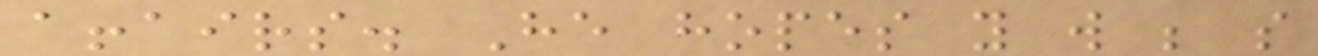affairs. He hopes you will be so
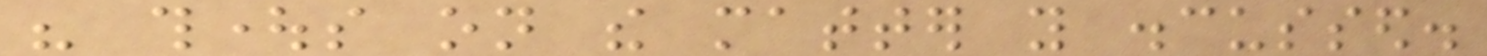his thoughts on the matter you discussed.
